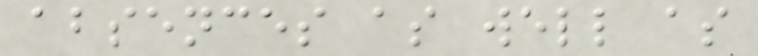absences as well as
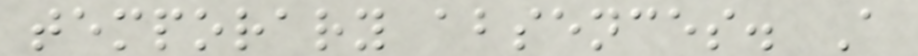temporary absences. A
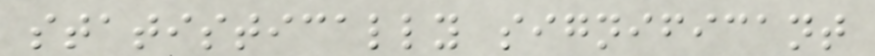statistically significant
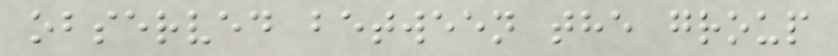observed between the group
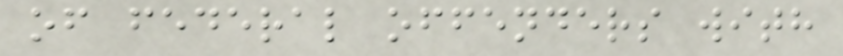of federal offenders with
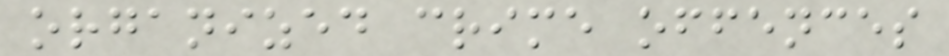organized crime offences
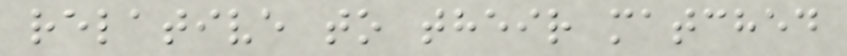relative to their matched
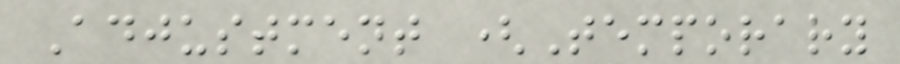Adjustment (Temporary
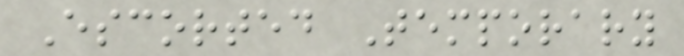Escorted Temporary
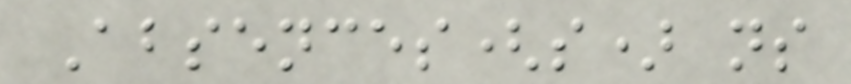Absences(s) ns
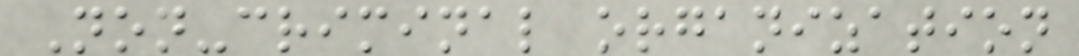Non-criminal organization
